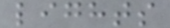lights
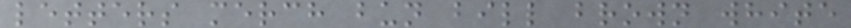letters merch bun bill brown white
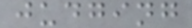judging
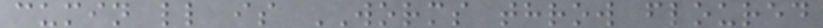cumin ll is WORMS throw floured
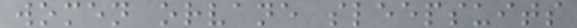women orvane sleepsuits
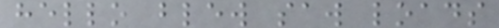hello blew saw loads
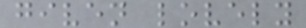given lovely
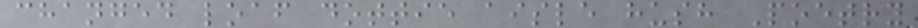changed loaf dottie aisle hush Poetry
